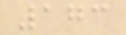173
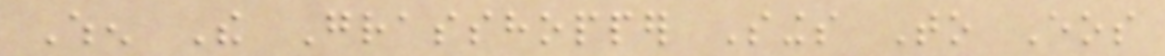When The Grasshopper Sings To Eos
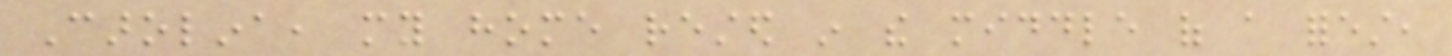Carolina, my home rested in the middle of a forest,
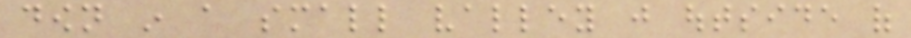down in a small valley just outside of
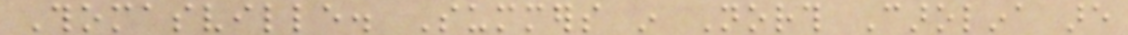Thomasville. Summers in North Carolina are
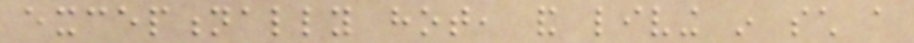exceptionally hot, and living in such a
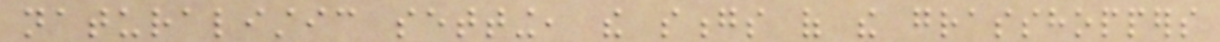naturalistic setting, the songs of the grasshoppers
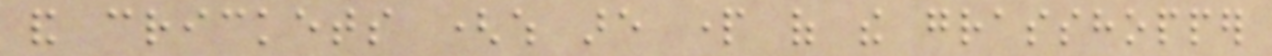and crickets (which are part of the grasshopper
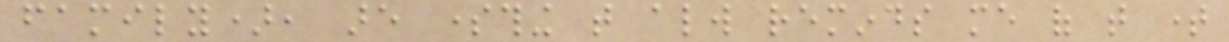family), are something that always reminds me of that time
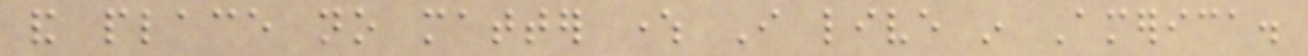and place no matter where I live in America.
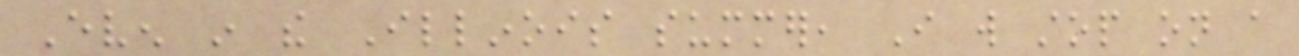Even in the Illinois summer, I will stop on a
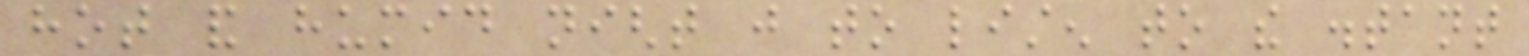hot and humid night just to listen to the distant
